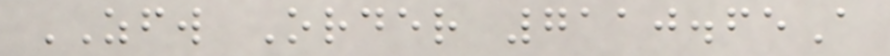ZFW Order 7110.65A
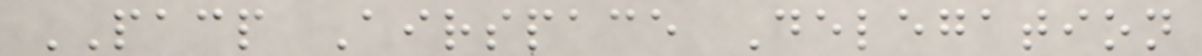PACP Airspace Delegation
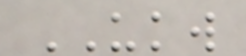UKW
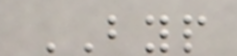BYP
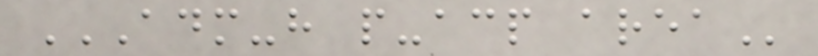ADM-H P-ACP AREA
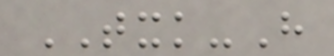TXK-H
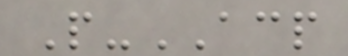P-ACP
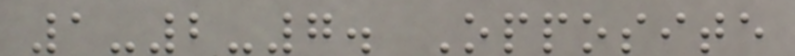1-2-7. Opposite
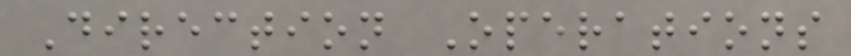Direction Operations
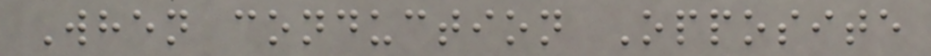When conduction Opposite
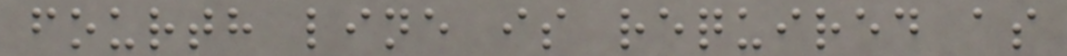fourth line is required as
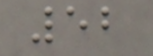52
